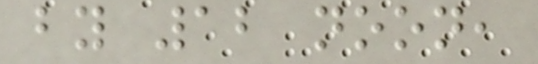by 12 noon,
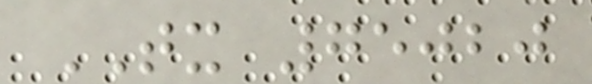TX 75020
